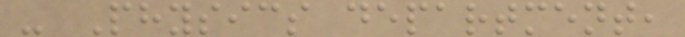- Physics department,
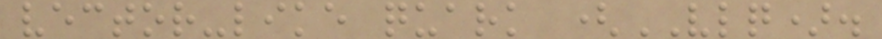vector-like quark (VLQ).
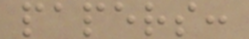papers:
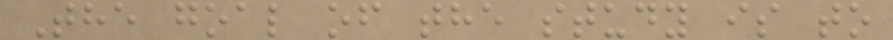The goal of the study is to
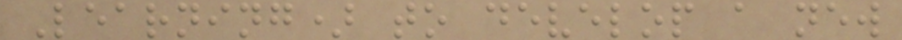Learning) to develop a new
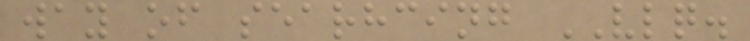way of searhcing VLQ.
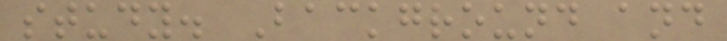study. Background and
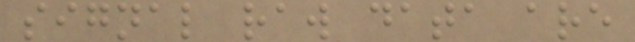signal raw data are
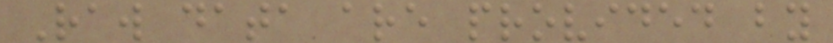Raw data are provided by
